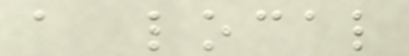a local
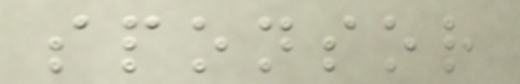sponsor
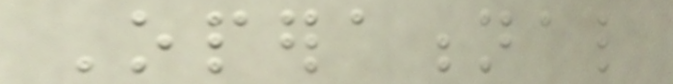Operational
